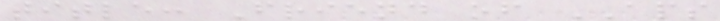title: Friend of APS
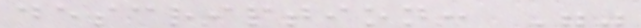description: ""
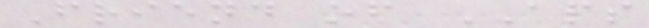Friend of APS
